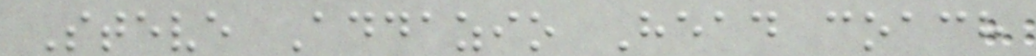Steve Addazio Head coach
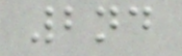2nd
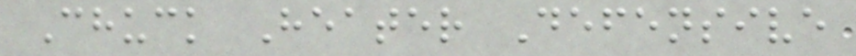Chuck Heater Defensive
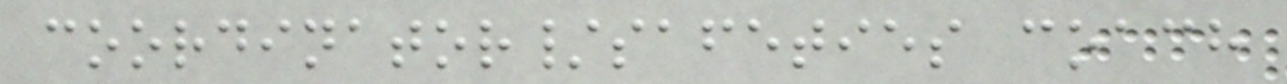coordinator/safeties coach
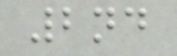2nd
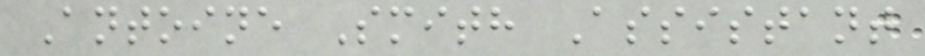Antoine Smith Assistant
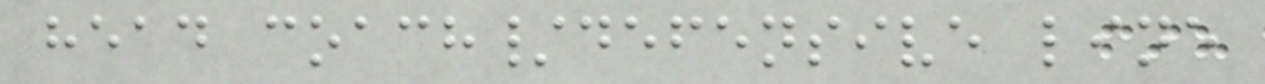head coach/defensive line
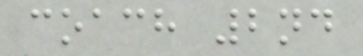coach 2nd
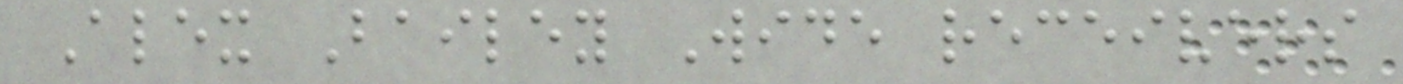Alex Bailey Wide receivers
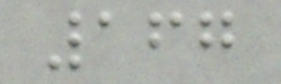167
